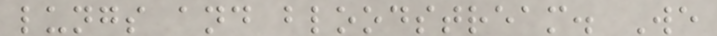lungs and bloodstream. We
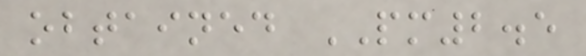obtained PM2.5
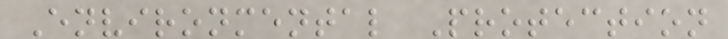Environmental Protection
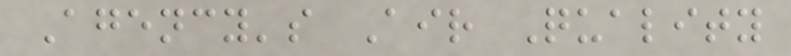Agency's Air Quality
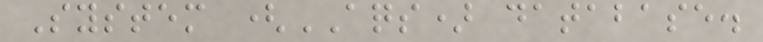System (AQS) database.
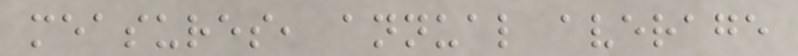measures, annual average
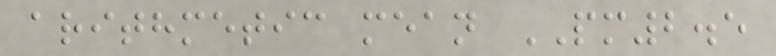arithmetic mean PM2.5
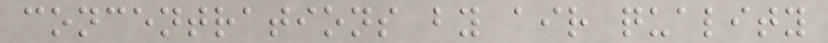concentrations by air quality
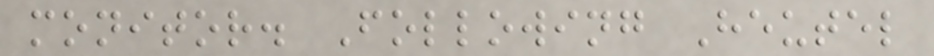monitor. Following Heutel
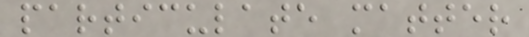particulate matter
